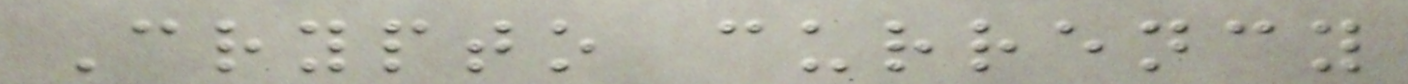Crypto currency
